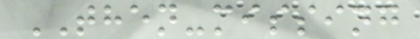THEN-missing
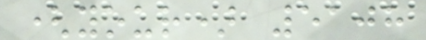(your) 5108
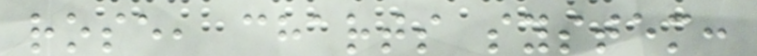rose, charts system:
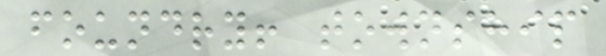foundry! township
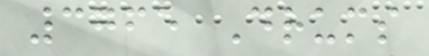3765 Drums
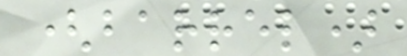(barrel)
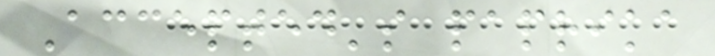Accepted's paprika
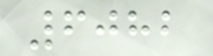6082
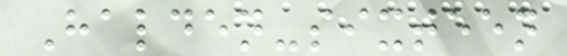Halden-sixteen
